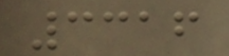3316
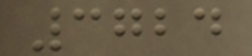3724
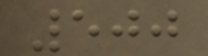500
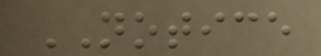NOTICE
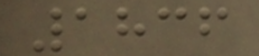1836
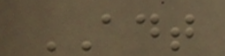ADT
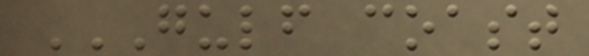GULF COAST
